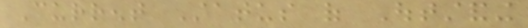Current Status of Outstanding
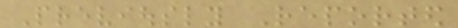Previously Reported
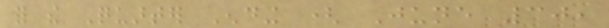for the Quarter Ending ( June 30,
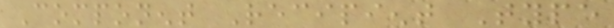Component Recipient Type
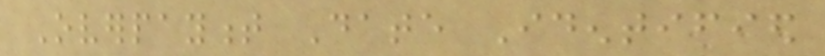Overpayment Date Identified
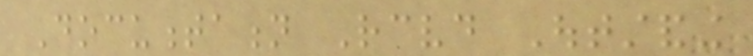Documentation Received Outstanding
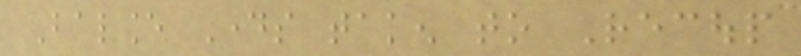Balance Days taken to Recoup
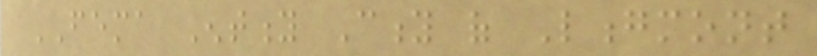FEMA Entity City of Longmont
